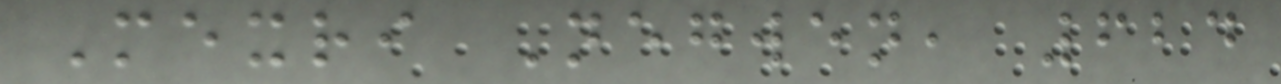Mexri Negwen, 624
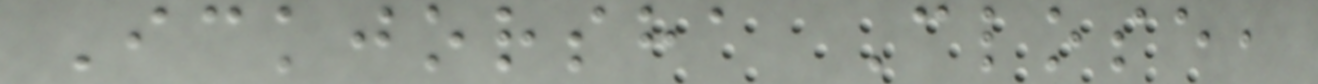Ickjorsha Close,
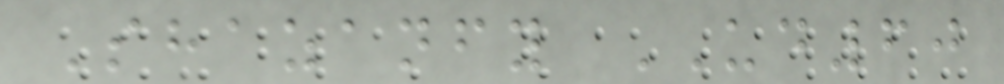Shazanfy UD60
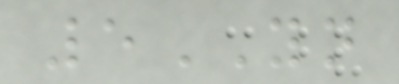5YN
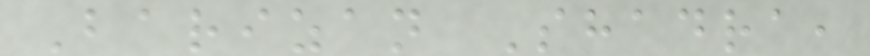Barizan Shadra,
